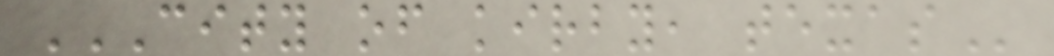CITY OF KIRBY, TEXAS
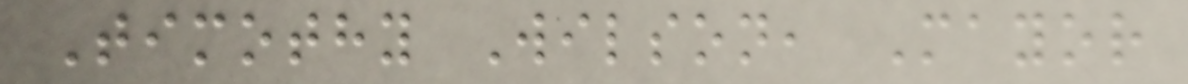Timothy Wilson, Mayor
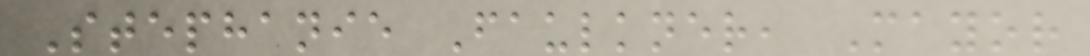Stephanie Faulkner, Mayor
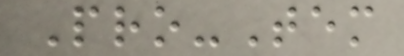Pro-Tem
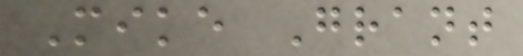Mike Grant
